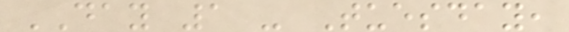DAY 1 - Tuesday,
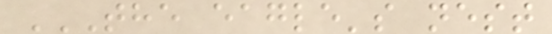THE EAGLE'S NEST
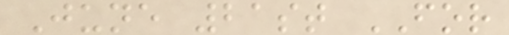June 21st FOR
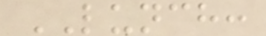LUNCH:
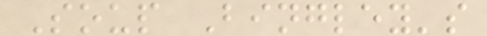Soup Bingley's
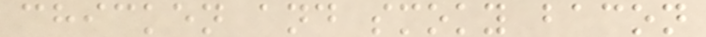chicken and smoky bacon
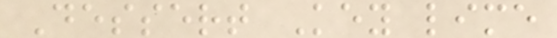Dessert Key lime
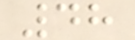48
